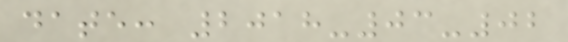date: 2018-03-02
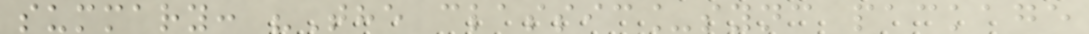summary: "The classic_sync package
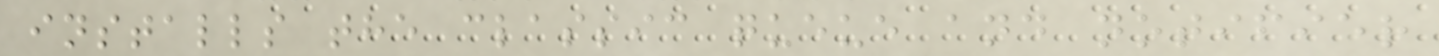installs the classic queue and notifier
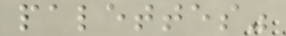palettes"
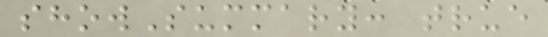showSummary: true
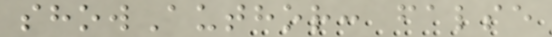showAuthor: false
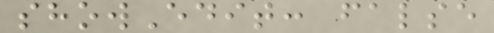showEdit: false
